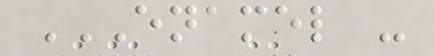ENAMEL -
